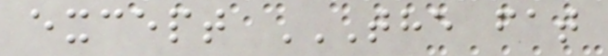except THE FAT
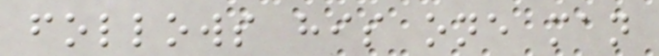follows his one man
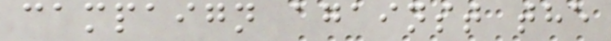campaign against the
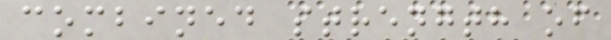combined strength of
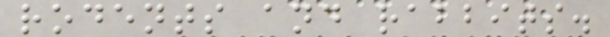rodents and rabbits.
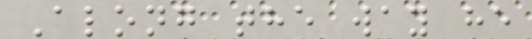Along the way he
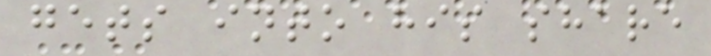gets into his share
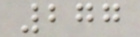277
